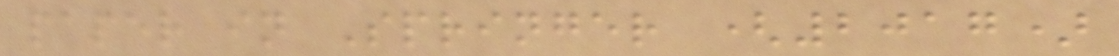paper in Springer (2017)
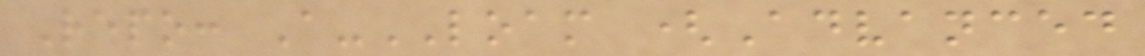Repo: A-LOAM (Advanced
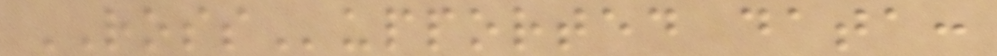ROSSupported data:
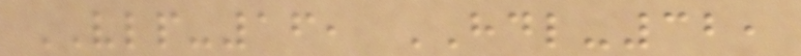VLP-16, HDL-32,
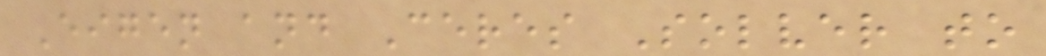Eigen and Ceres Solver to
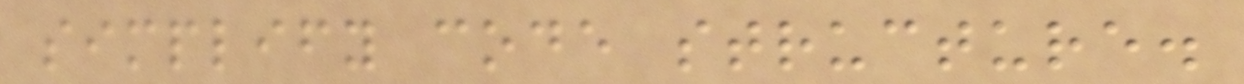simplify code structure.
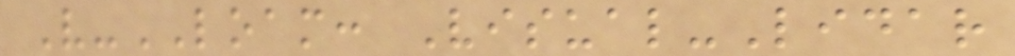V-LOAM: Visual-Lidar
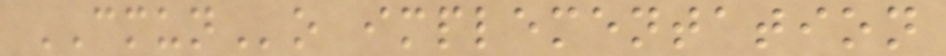CMUNo implementation
